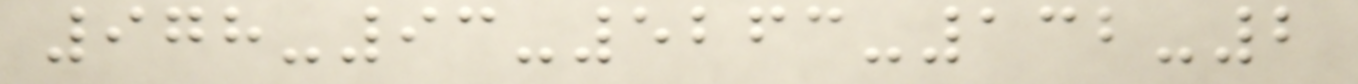978-93-5263-132-2
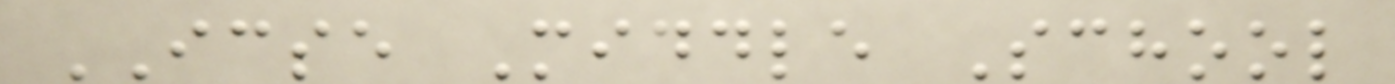ICSE Middle School
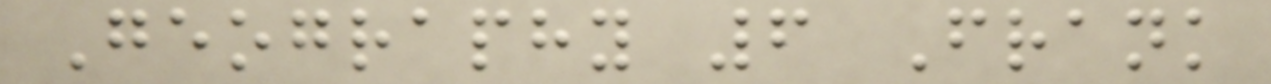Geography 6 Frank
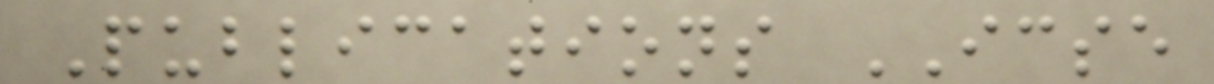Publications ICSE
